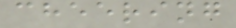cheering
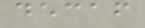decaf
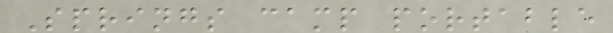Springs camp portable
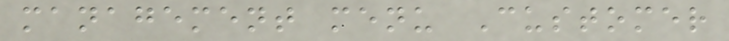management menu Customer
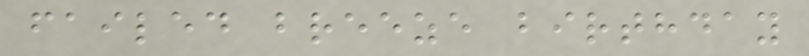failed breeze birthday
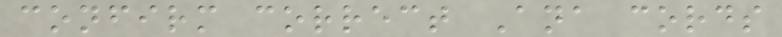confirm correct Ana cords
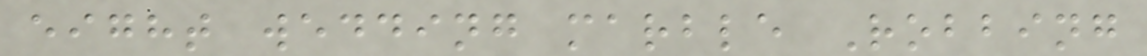eight wedding marble Robbing
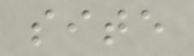site
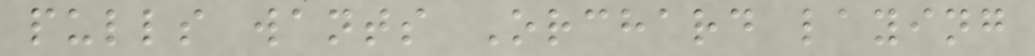pulls wants Orchard laying
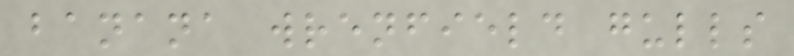banana wrenfield gulls
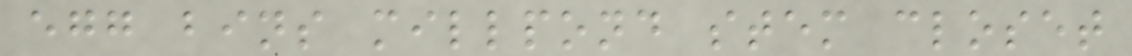egg bins millpond stem closet
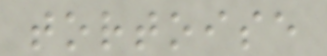tortoise
